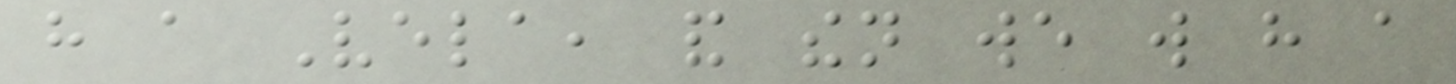have a Vela, and then we will have a
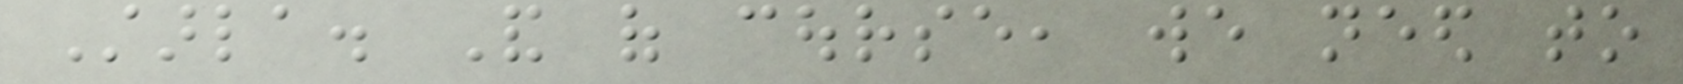Starla. And of course, we need to
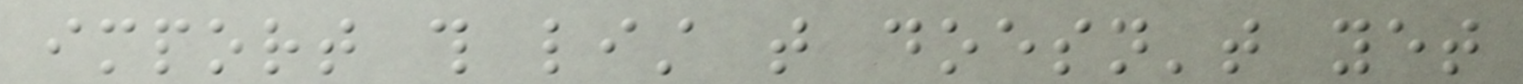import this list that doesn't yet
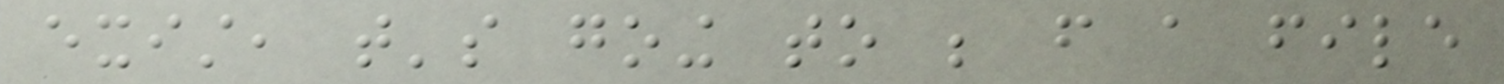exist, that's going to be from a file
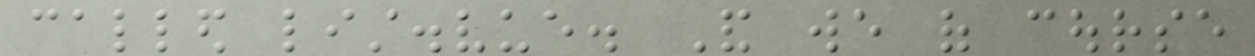called list.vue. And we of course
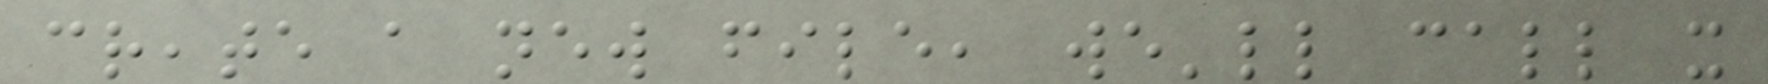create a new file, we'll call it
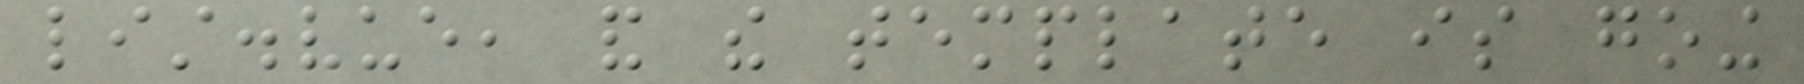list.vue, and the template is going
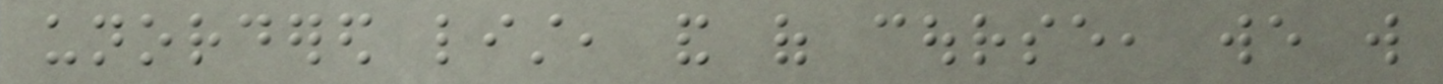unordered list, and of course, we will
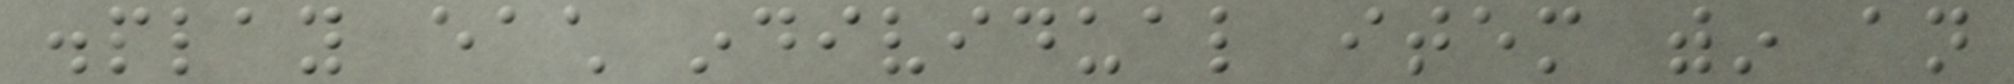display each individual item within an
